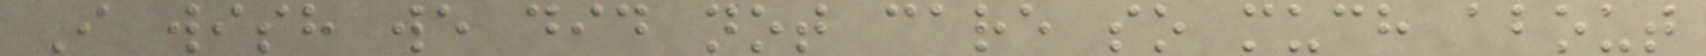I wish we did not care so much about
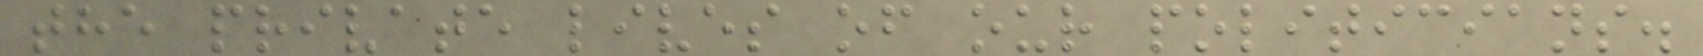the private lives of our politicians.
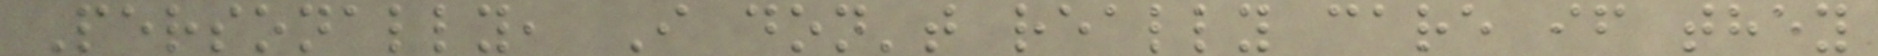Personally, I don't really care if they
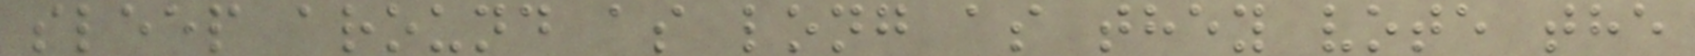sleep around as long as they vote the
